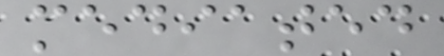mediated
